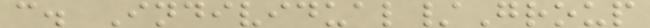c. Individual/Group
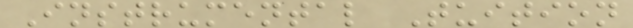Instrumental Tuition
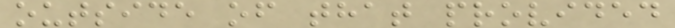outside of that provided
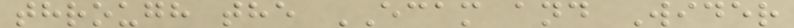through the ECAM and Wider
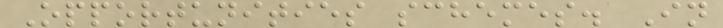Opportunities schemes. In
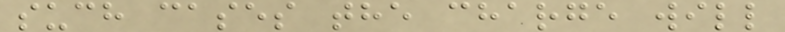such cases the charge will
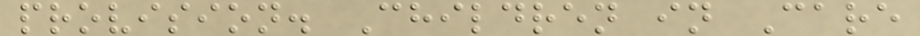provision. Children in Care
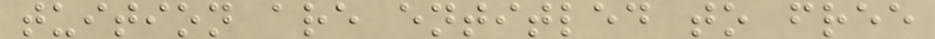tuition are entitled to free
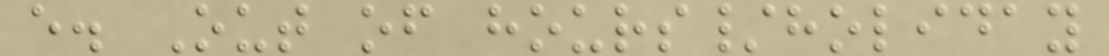e. Out of hours/holiday
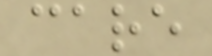care
